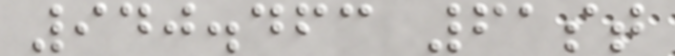940.463 61st
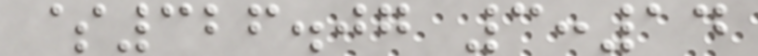$326.07 3:14
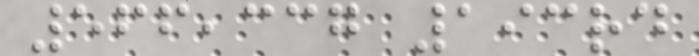566,337 193rd
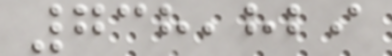738,829
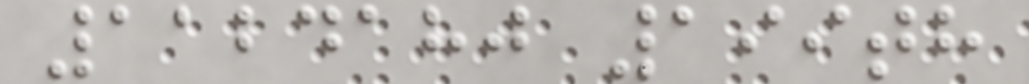1124180 199th
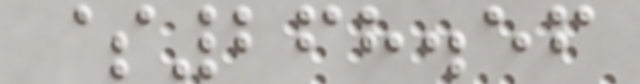$268.56
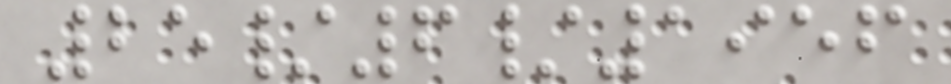25/6/1956
